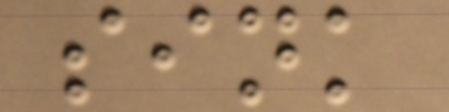sink
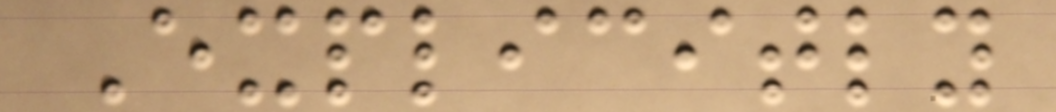Explicitly
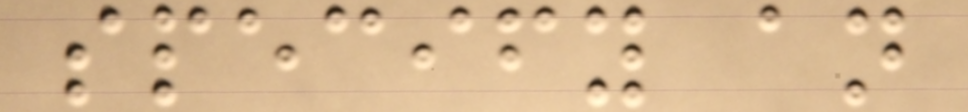specify an
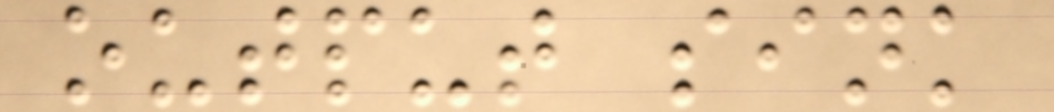output sink
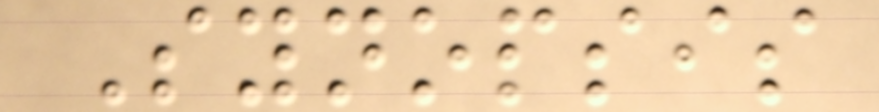Synopsis
